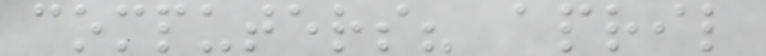computers? april
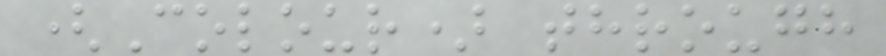(Colour) through
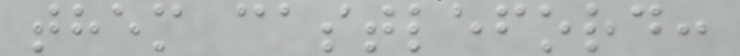them castleford:
